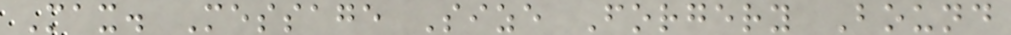Max. Message Size Forgery Bound
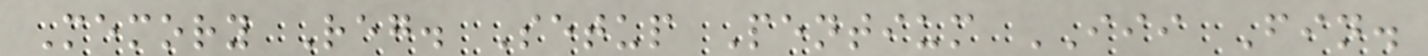Memory Reg. Setup Pentium III Fin.
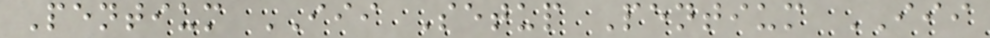Pentium III Setup Pentium III
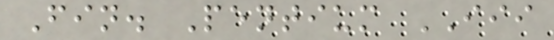Fin. Pentium III
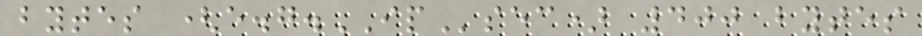bytes (e.g.IPsec) 400 bytes
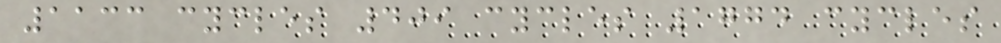1133 cycles 409 cycles 1774 cycles
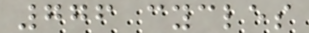776 cycles
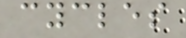cycles
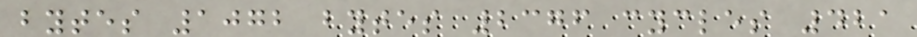bytes 1072 bytes 2376 cycles 421
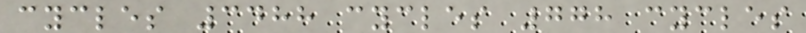cycles 3488 cycles 778 cycles
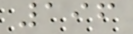196
